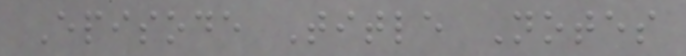Episode Title Notes
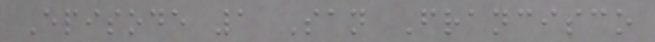Episode 1 San Francisco
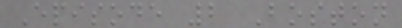Episode 2 Boston
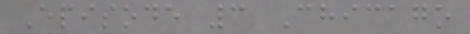Episode 3 Chicago
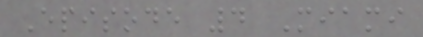Episode 4 Miami
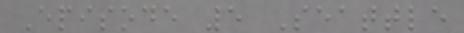Episode 5 Seattle
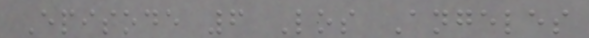Episode 6 Los Angeles
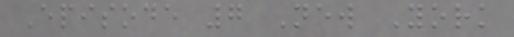Episode 7 New York
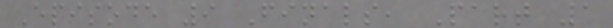Episode 9 Finals, Part 1
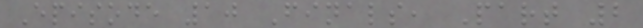Episode 10 Finals, Part 2
